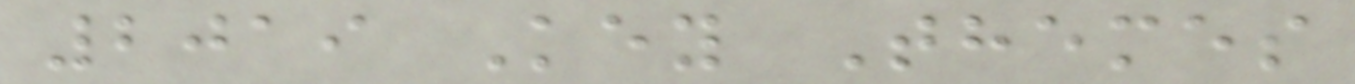2019 Key Themes
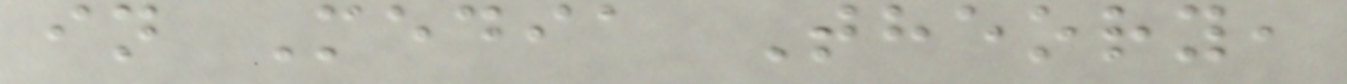in Media Theory,
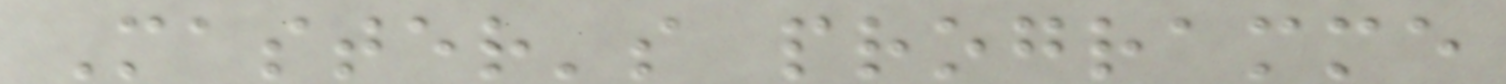Master's programme
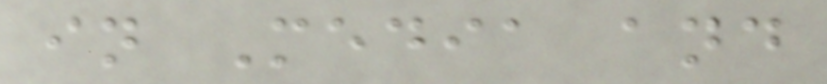in Media and
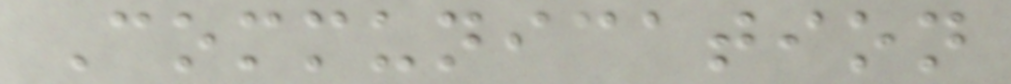Communication
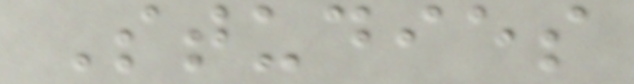Studies
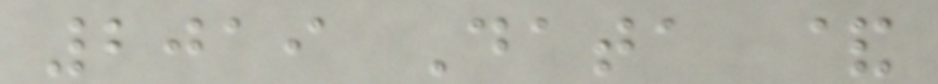2019 Data &
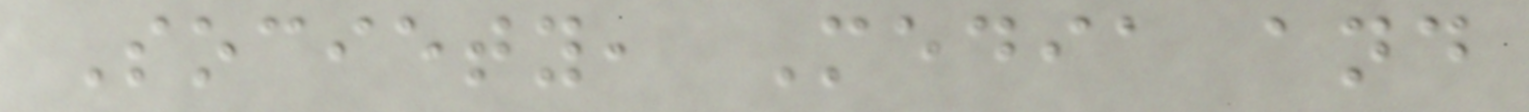Society, Media and
